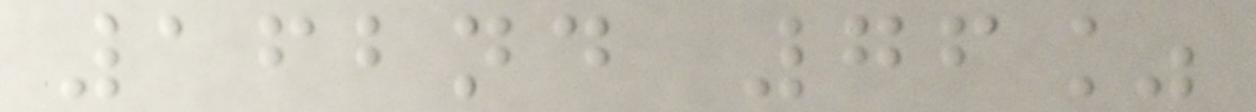162nd 76%
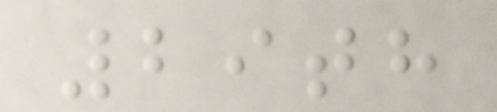29th
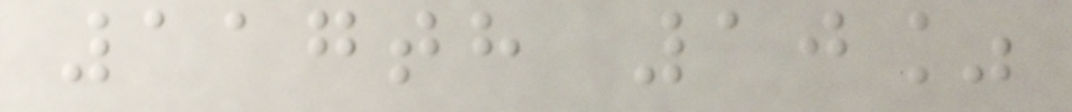117th 10%
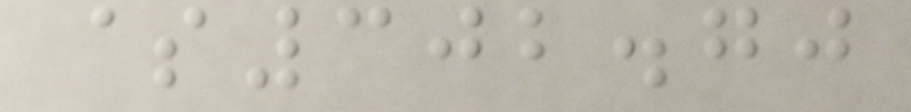$302.70
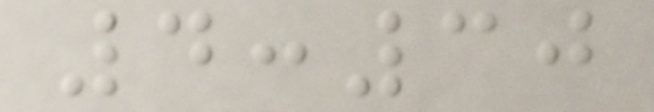4:30
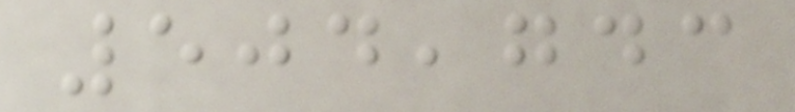504,743
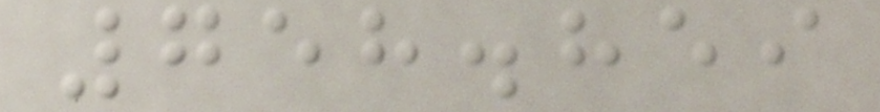758.859
